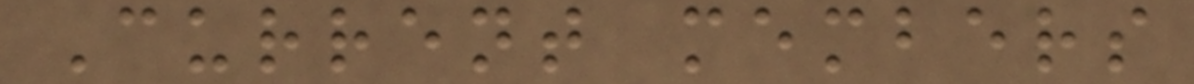Current members
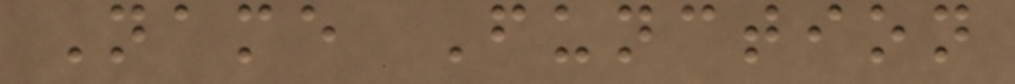Name Function
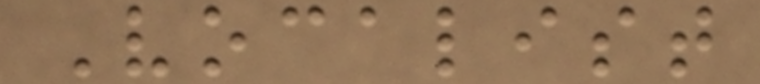Vocalist
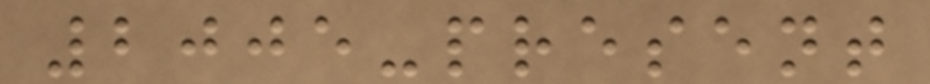2005-present
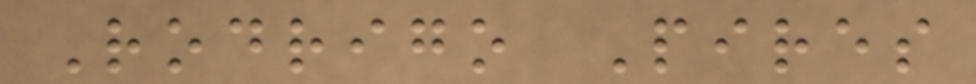Rodrigo Pires
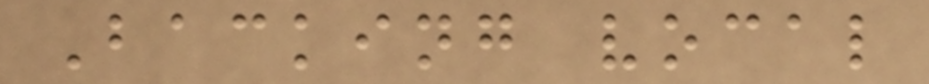Backing vocal
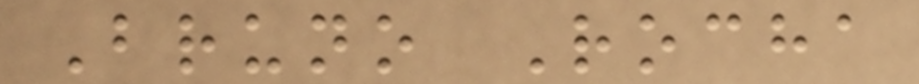Bruno Rocha
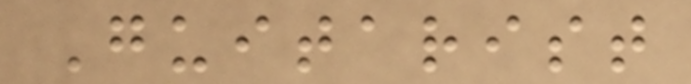Guitarist
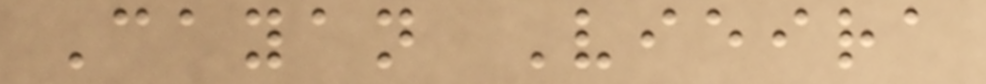Cayan Vieira
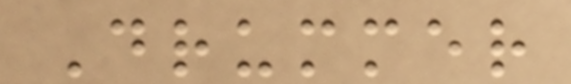Drummer
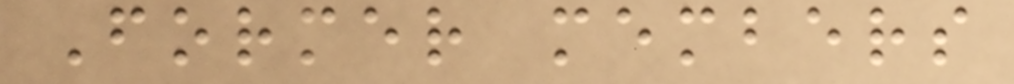Former members
